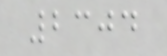2304
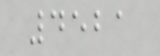4521
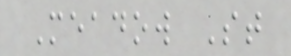Meadow St
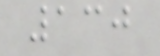130
